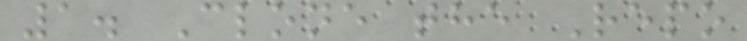1. Clone the Repo
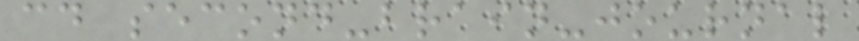cd second-brain-journal
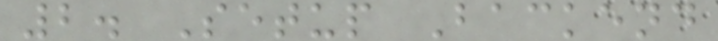2. Setup Backend
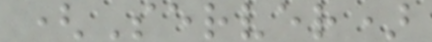(Server)
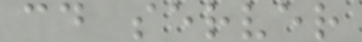cd server
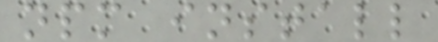npm install
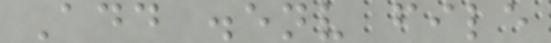Add .env file
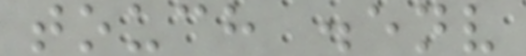touch .env
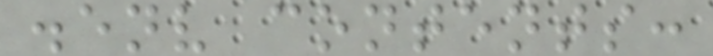.env contents:
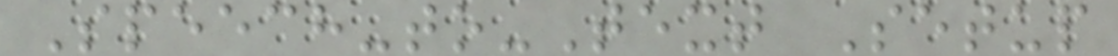Speech-to-Text Setup
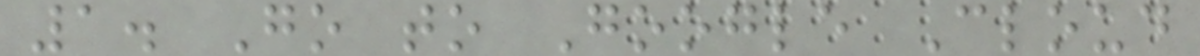1. Go to Google Cloud
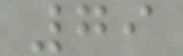79
